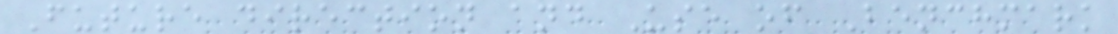Future direction and Use of Benchmark
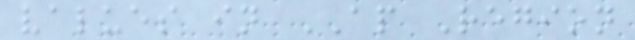values in AP Region
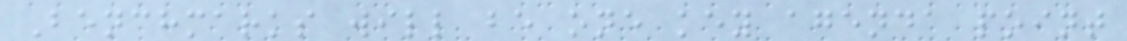Benchmarks will be one key agenda point
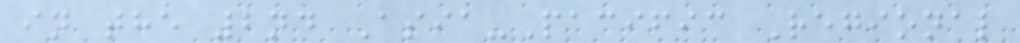in the 2nd Asia-Pacific Regional
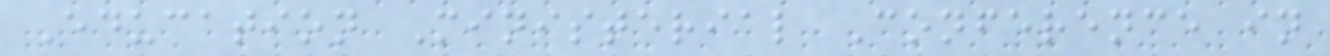Education Ministerial Conference in
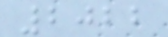2022
